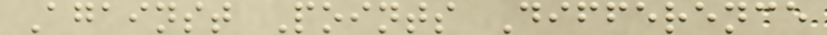Against Points Difference
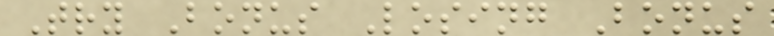Try Bonus Losing Bonus
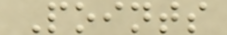Points
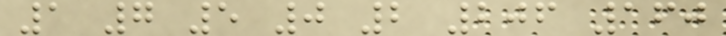1 7 5 0 2 206 160
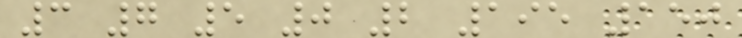3 7 5 0 2 195 150
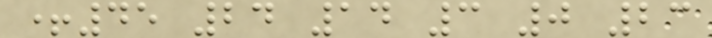+45 24 14 3 0 23
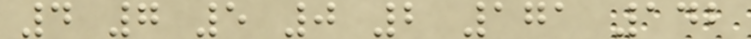4 7 5 0 2 171 142
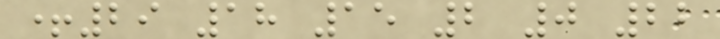+29 18 15 2 0 22
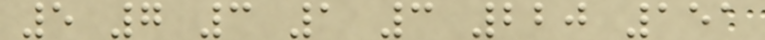5 7 3 1 3 220 151
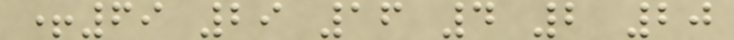+69 29 16 4 2 20
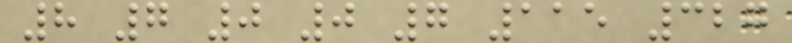8 7 0 0 7 115 327
